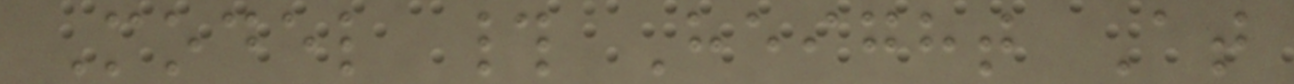Model # Height At
